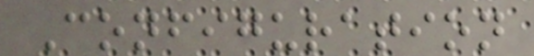Configuration
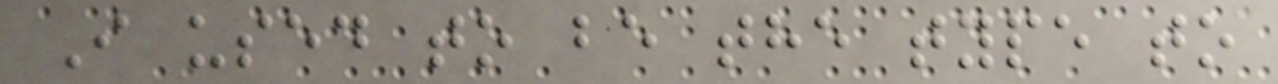I used to be the type to
